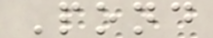Pond
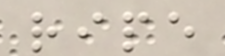ripe
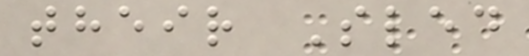their Sled
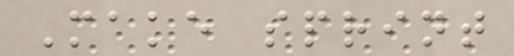Make sprint
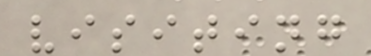visiting
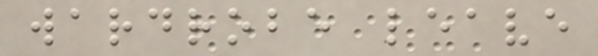wardrobe leave
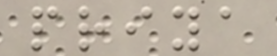priya
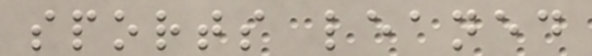sports leaned
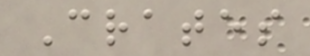Crates
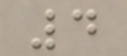4
